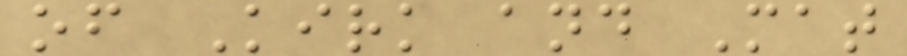of Kirk and Mat
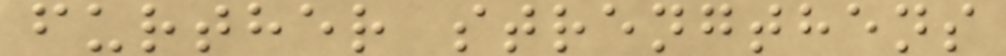further strengthens
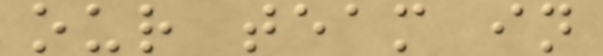our team in
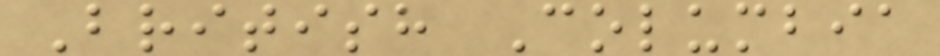British Columbia
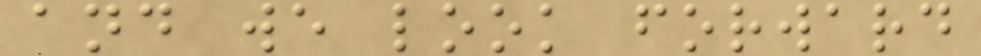and we look forward
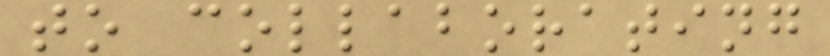to collaborating
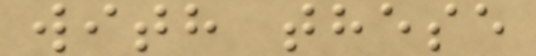with these
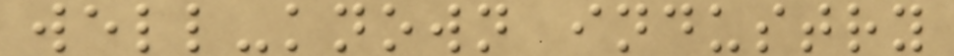well-known industry
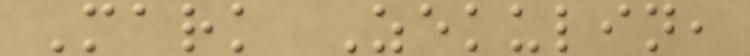Mark Zekulin,
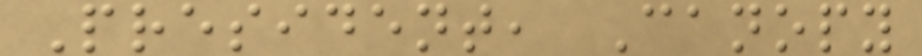President, Canopy
